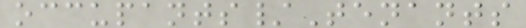occupants/Tenants
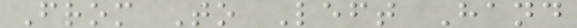From To Left Hand
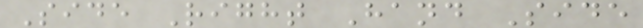Side Right Hand Side
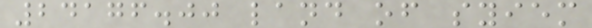24176.00 land of syiem
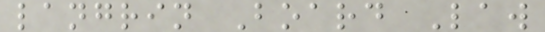langrin Board Law
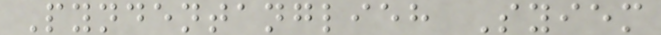Pyndentanglieh Syiem
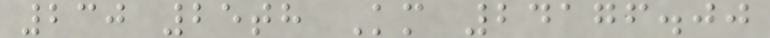230 25th Km 24176.00
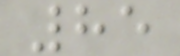85
